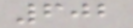602
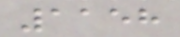1158
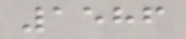1586
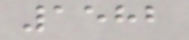1582
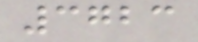3723
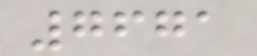7671
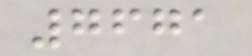7671
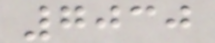7030
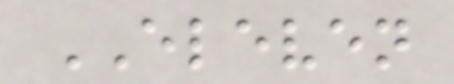ELEVEN
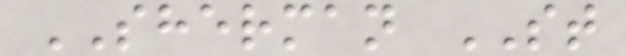SHERMAN ST
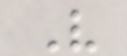V
